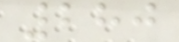280
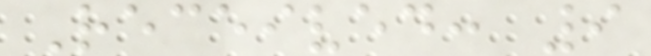Received: 9
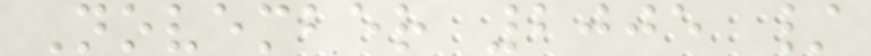November 2005 /
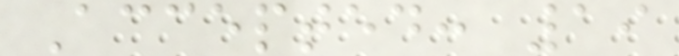Accepted: 19
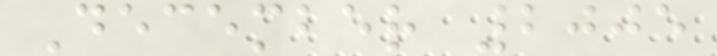December 2005
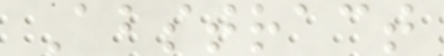Abstract
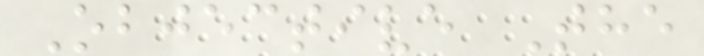Objective The
